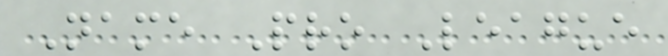Name Pro League
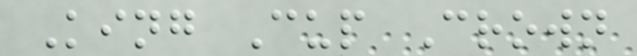King Cup Crown
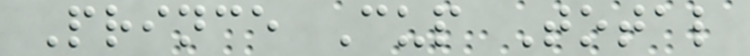Prince Cup Total
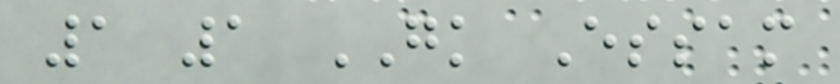1 1 GK Essam
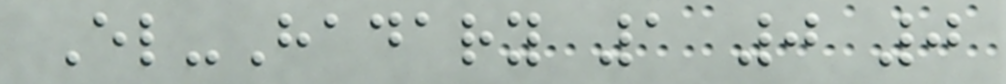El-Hadary 1 0 0
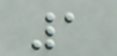1
